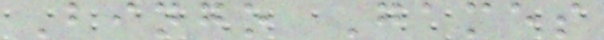Bingo Games
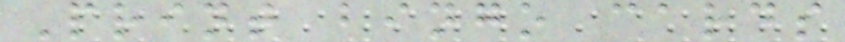Print bingo cards
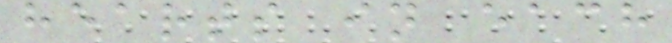hearts in each
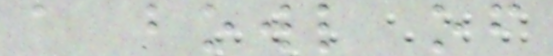a bowl of
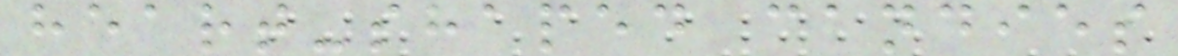heart-shaped candies
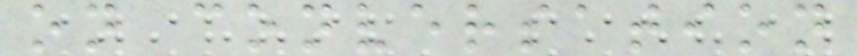on conversation
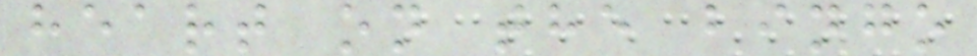heart on the bingo
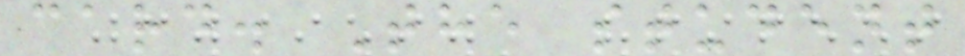card. The student
